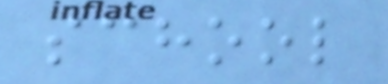school
